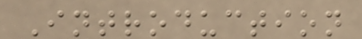Introduction
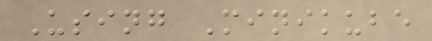Using Minikube
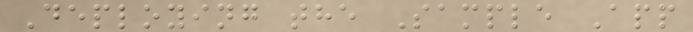Deploying the Sample App
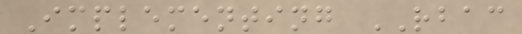Implementing RBAC
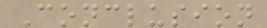Conclusion
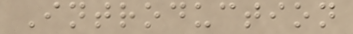Introduction
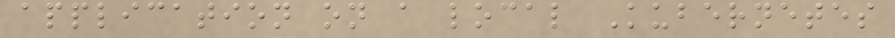application on a local Kubernetes
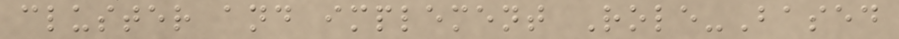cluster and implement Role-Based
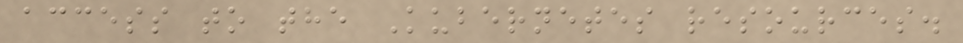access to the Kubernetes resources.
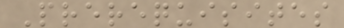Prerequisites
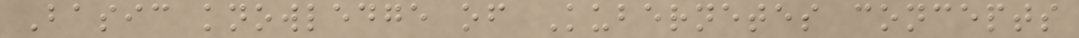Basic knowledge of Kubernetes concepts
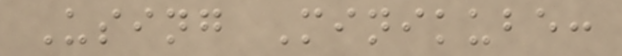Using Minikube:
